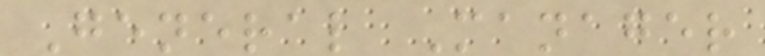General Manager
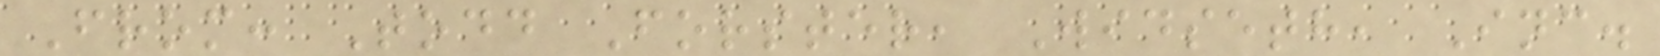From: Todd Forster, Widseth, Inc.
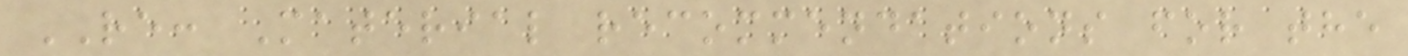RE: Material recommendations for the
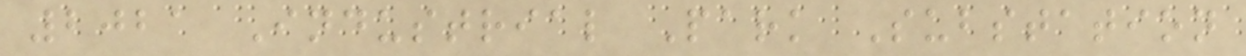2021 Industrial Park Substation
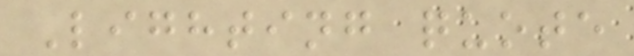Lighting quote
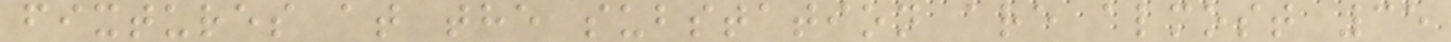fixtures at the substation are almost 35
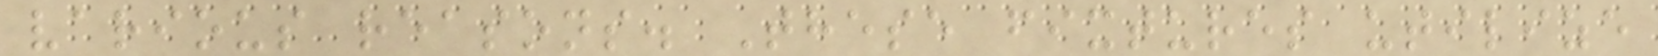various reasons. These fixtures utilize
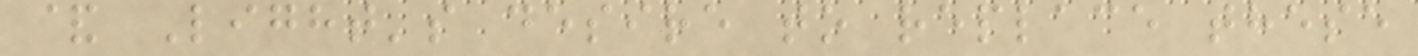& Light's desire to replace these
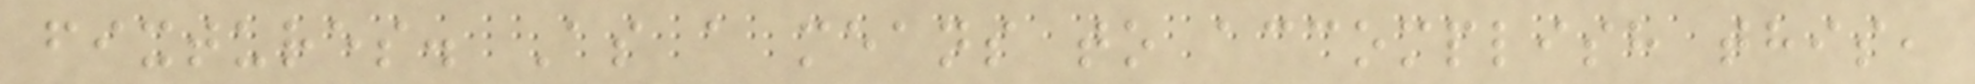fixtures. As a means to accomplish this,
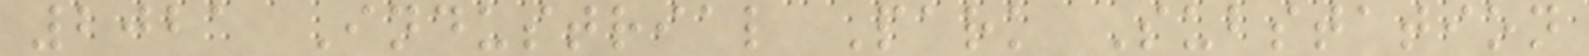2021 Industrial Park Substation
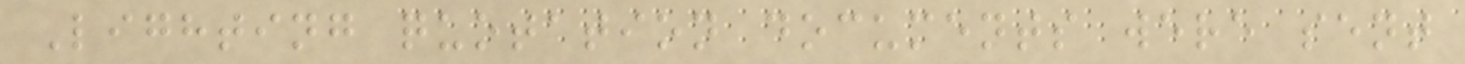Lighting quotation documents were sent
